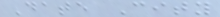Date City
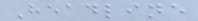Headline
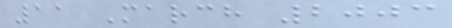11 March 2003
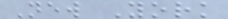New York
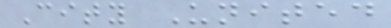City United
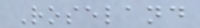Roseland
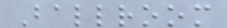Ballroom
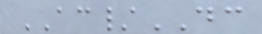AC/DC
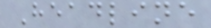Headline
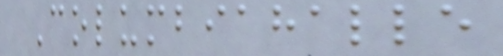Columbiahalle
